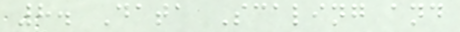8. Data Scaling and
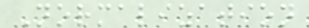Normalization
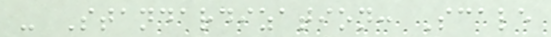- Standardization: Scale
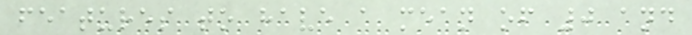features to have a mean of 0 and
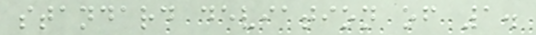standard deviation of 1.
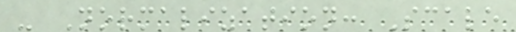- Normalization: Scale
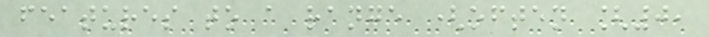features to a range (often [0,
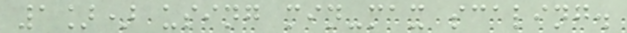1]) using min-max scaling.
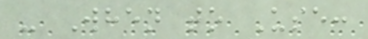- When to Use:
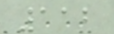112
